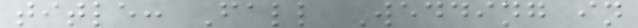title: Fall Wedding in
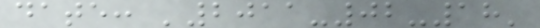date: '2011-02-18'
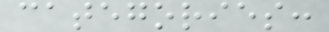categories:
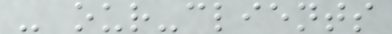- our-clients
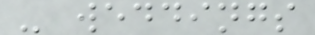- weddings
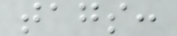tags:
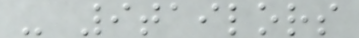- 9tailors
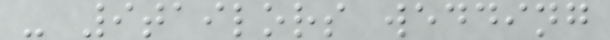- 9tailors wedding
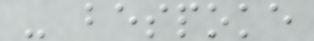- bespoke
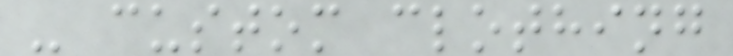- custom clothing
